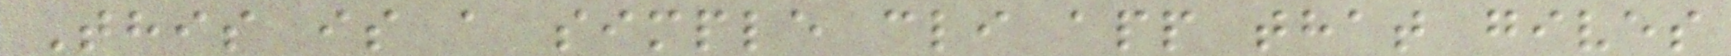This is a simple cli app that gives
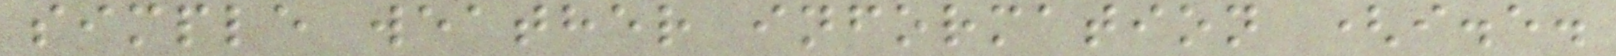simple weather information (i.e.
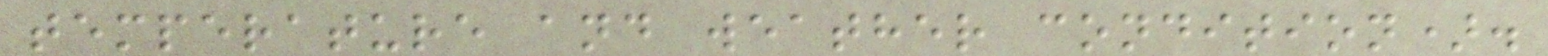temperature and weather condition).
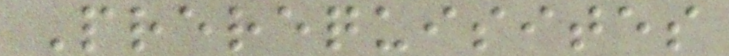Prerequisites
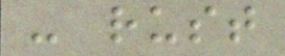- rust
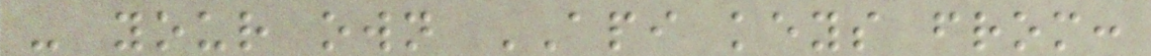- your own API keys from:
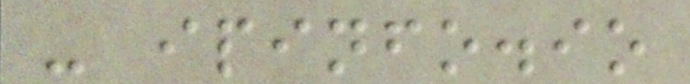- ipinfo.io
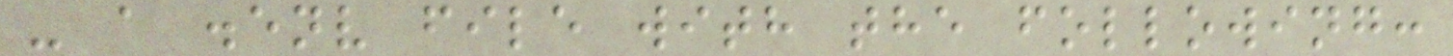- a .env file with the following:
